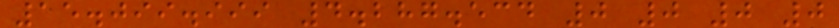15.099.999 4.287.534 0 0 0 0
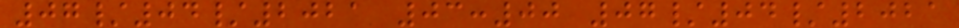07/04/2021 03:00 07/04/2021
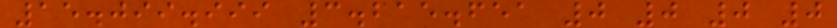15.099.999 3.215.651 0 0 0 0
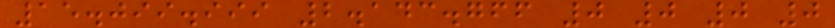15.099.999 2.143.766 0 0 0 0
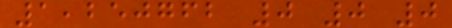1,250762 0 0 0
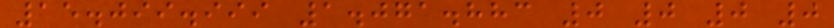15.099.999 1.071.883 0 0 0 0
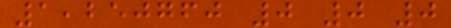1,250760 0 0 0
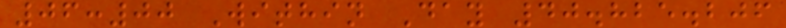06:00 Within Day 40.825.206
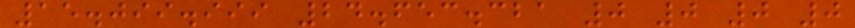15.099.999 24.653.321 0 0 0 0
